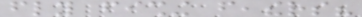fly fishing feathers?
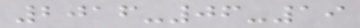2016-06-19
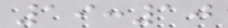19:10
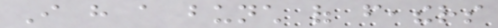I have a bunch of feathers
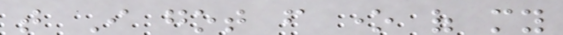that I got from one of my
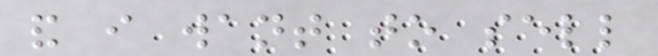and i want to sell
